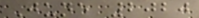June 2020
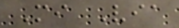Mi Via
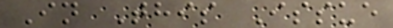In This Issue
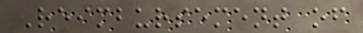Reimbursement of
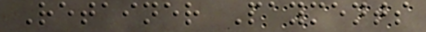Retainer Payments
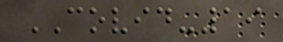COVID-19
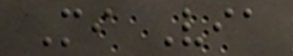Mi Via
